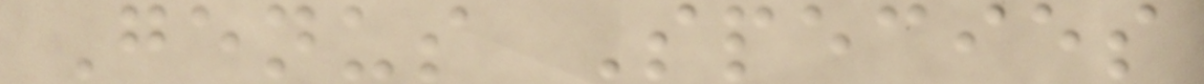Genus Species
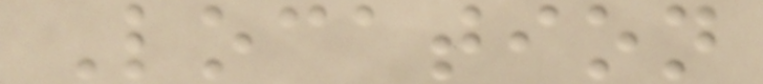Location
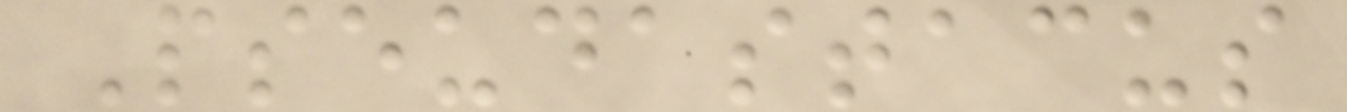Pseudastacus
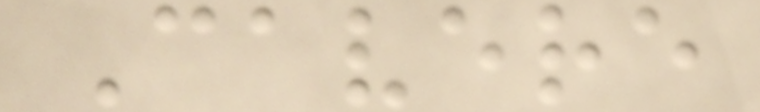Cavere
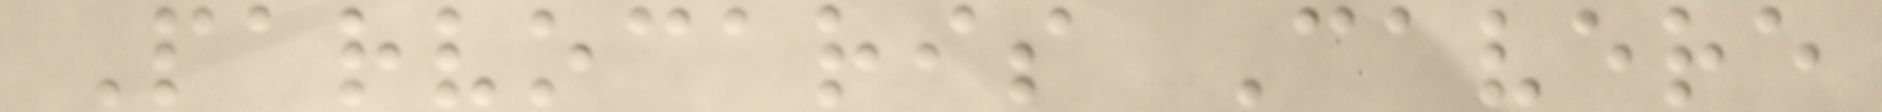Parvocaris Cavere
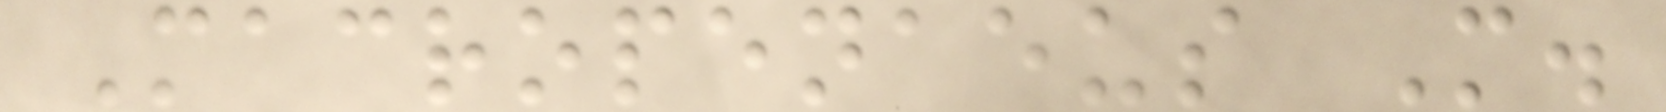Macropenaeus M.
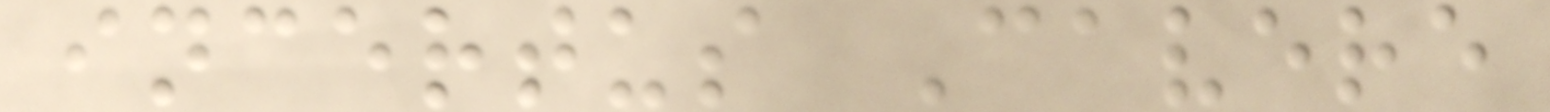incertus Cavere
